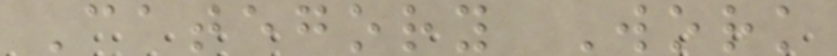Category Work
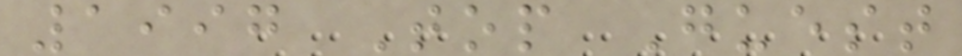1997 Top Guest
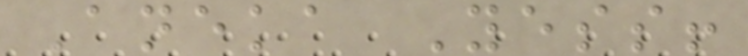Aneka Yess!
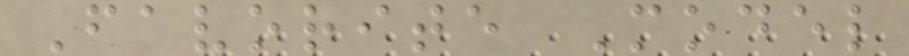Favorite Model
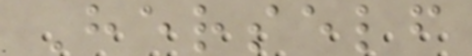Herself
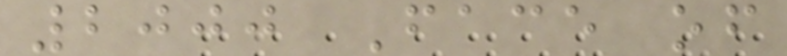2000 Face of
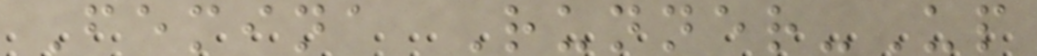Femina Runner-Up
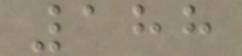188
